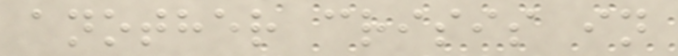another crisis in
